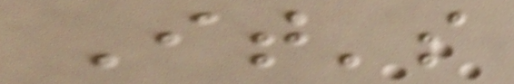It's
